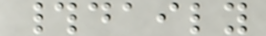#daily
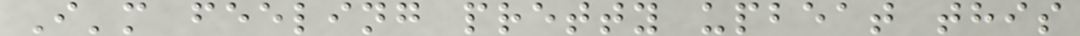I'm feeling pretty upbeat this
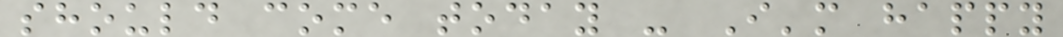should come today - I'm happy
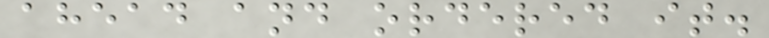ahead and ordered it.
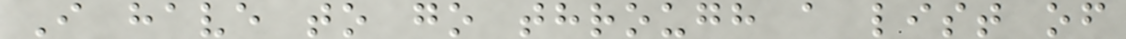I have to go through a list of
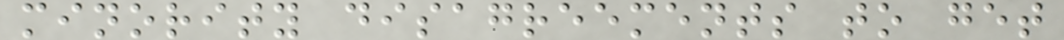minority disagreements to get
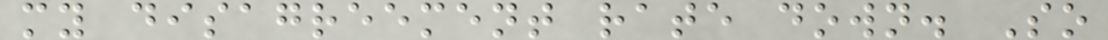my disagreement rate down. So
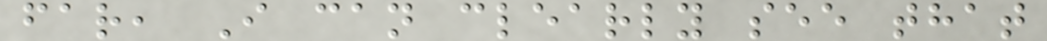far, I can clearly see that
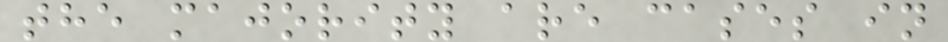the majority are cases in
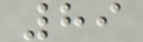89
